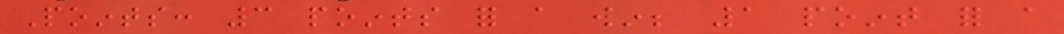Points: 3 points for a win; 1 point for a
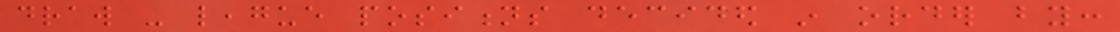draw - league positions decided in order by:
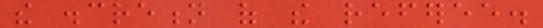the discretion of the referee.
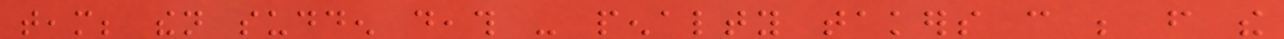team; then sudden death - penalty takers can be from the
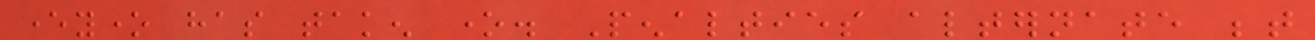everyone has taken one. Penalties alternate between
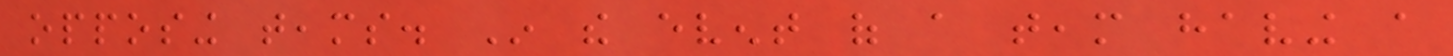opposing teams. In the event of a team having a
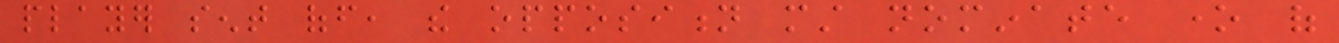player sent off, the opposition must nominate one of
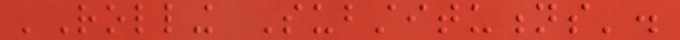'Rolling Substitutions'.
